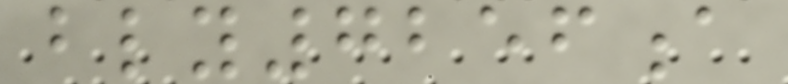bly7256a
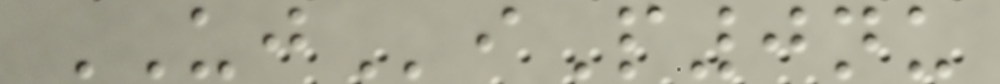UJiP0nu
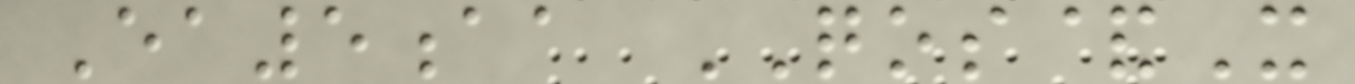Ea5aa QOS&X
